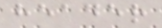header
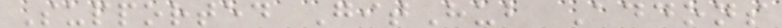Supported GitHub Addons
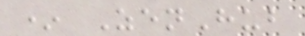* ZenHub
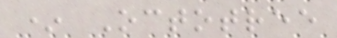* Octotree
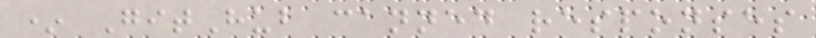* GitHub canned responses
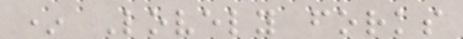* Lovely forks
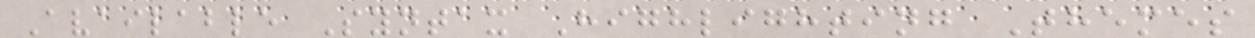Available Syntax Highlighting Themes
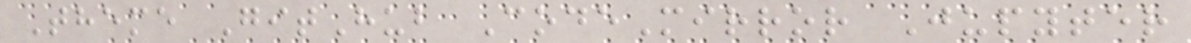Theme GitHub CodeMirror Jupyter
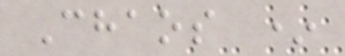Chaos *
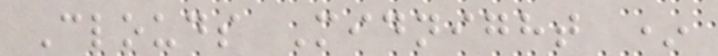Clouds Midnight *
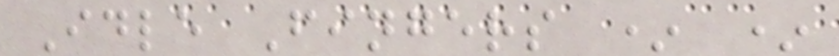Idle Fingers * *
